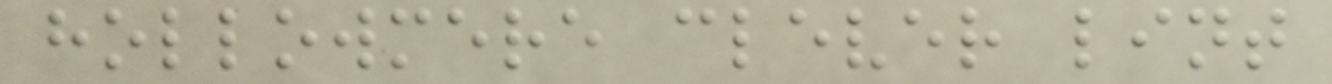hollowmere clever lint
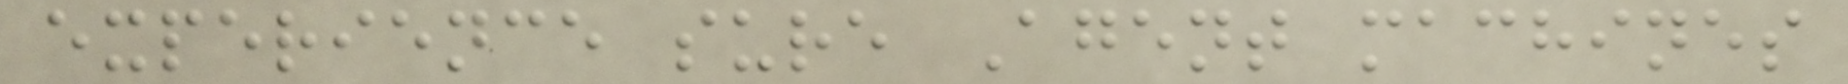experience sure Agent machines
